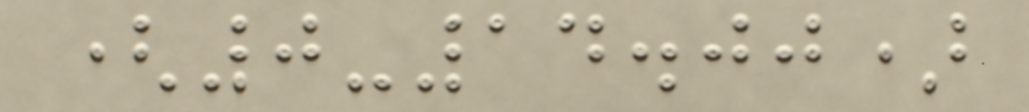(0-14.00)
